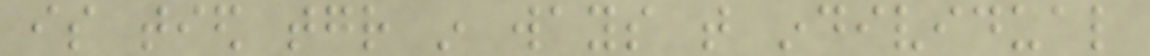is tied together in ways that individual
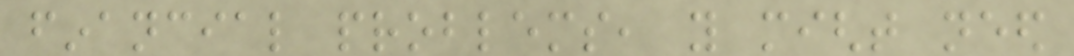financial problems, you might need
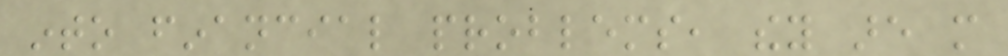into financial problems, they are more
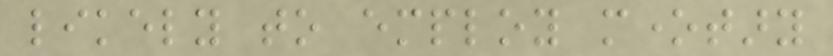likely to employ monetary
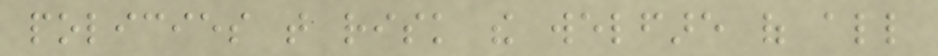policies that risk the welfare of all
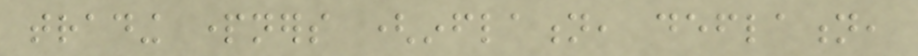trading partners (inflation, deflation,
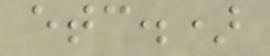etc.)
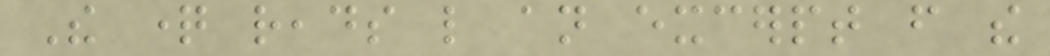The question reads like an excerpt from the
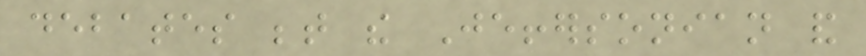debates between the Jeffersonian and
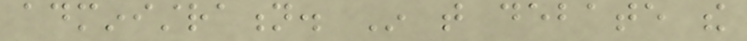administration. In that debate the
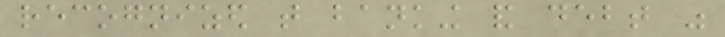recognized that banking and debt was
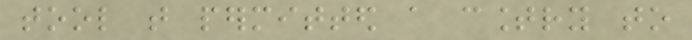tool that permitted a country to
